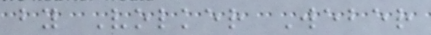by Volker Weber
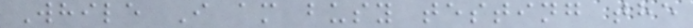While I am busy testing the
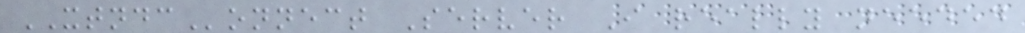XTNDConnect Server I really needed
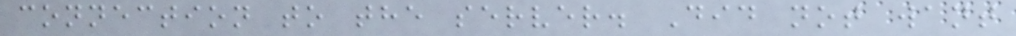connection to the server. Did not want
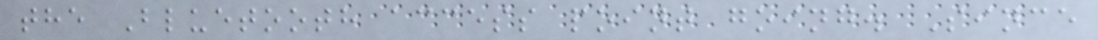the Bluetooth access point going. Since
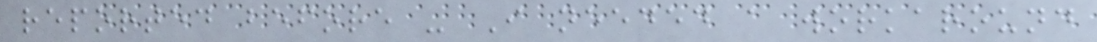reported before - I needed a workaround
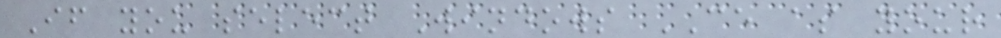If you select Windows CE as your
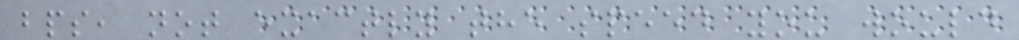bps, not exactly the speed you would
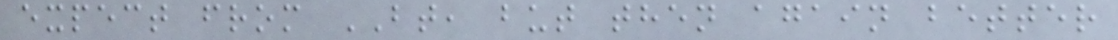expect from BT, but then again better
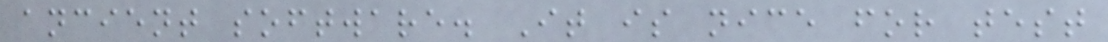ancient software. It is nice for test
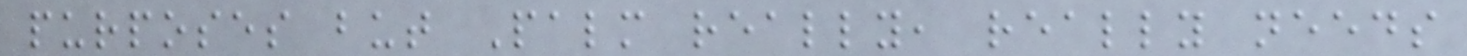purposes but Palm really, really needs
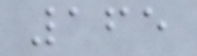165
